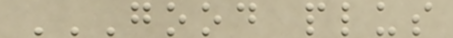GOOD PLUS
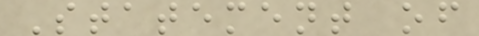Statement of
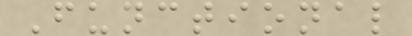Functional
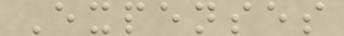Expenses
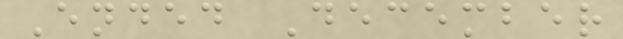Ended December
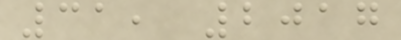31, 2017
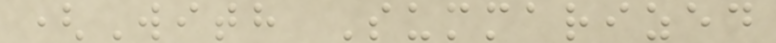(With Summarized
